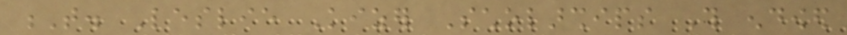T. Leslie Kizer Scholarships This endowed
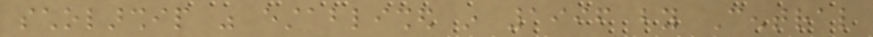scholarship was established in 1996 by Central
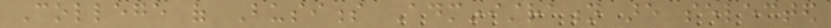College of Business Administration are selected
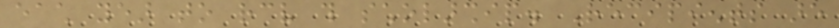each year to receive this scholarship. Recipients are
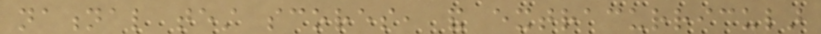national test scores, and extracurricular
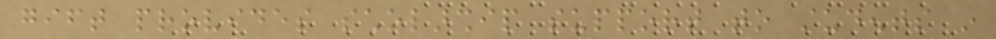gift provides scholarship support to students in
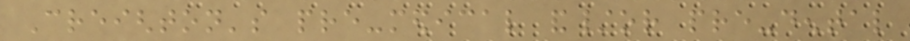Creighton's pre-medical and/or pre-dental
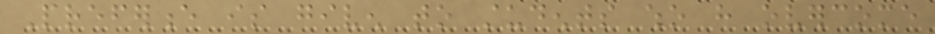Preference is given to students who have overcome
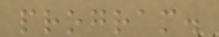program.
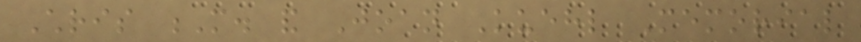Chris M. and Joan Kuehl Memorial
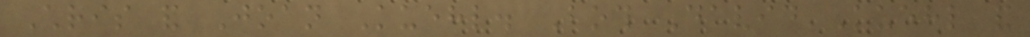Chris and Joan Kuehl. Both David Kuehl and
